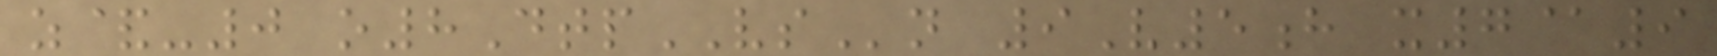z&-0 o8DtpVSn 9V5h x7@9
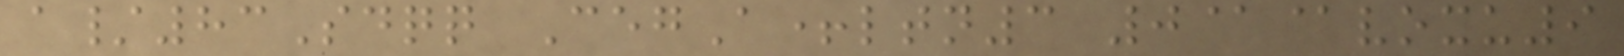a/83Sdqq CegA+ltn3 0@@voxu9
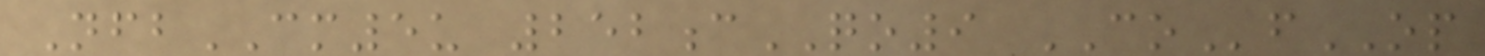NfbCM5u 252cQO9 COfOP
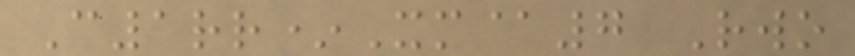C1rr*Xm@7 Rwo
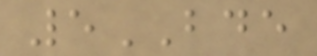5BDE
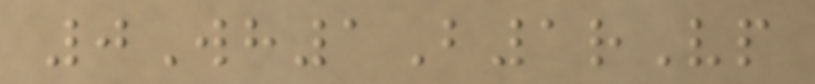0Wh1B1rVp
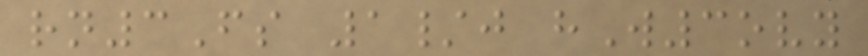rn3Fs 1/j hW3ovy
